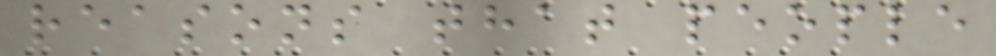reasons that people
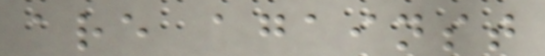are against
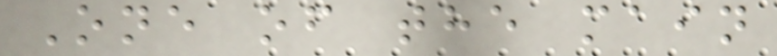One of the main
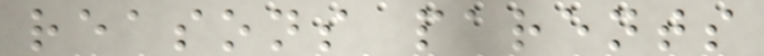reasons parents
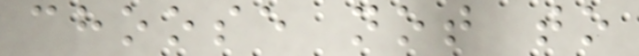choose not to
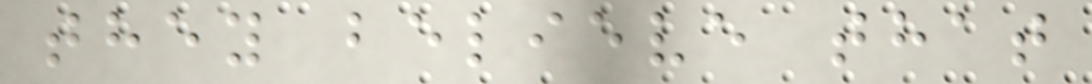they believe that
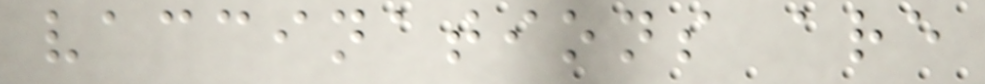vaccinations are
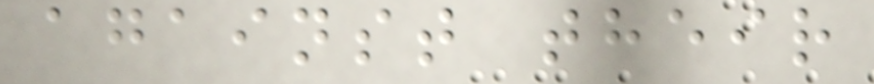against their
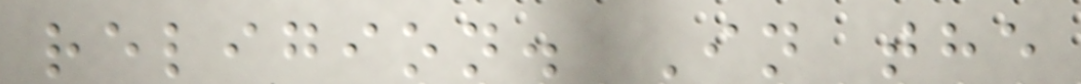religion. In the
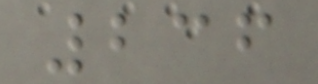236
